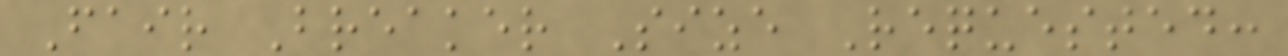Fair Breaker Size Requested:
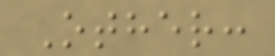Other:
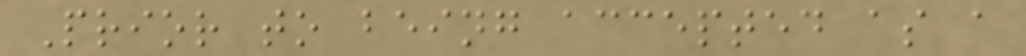Prior to being accepted as a
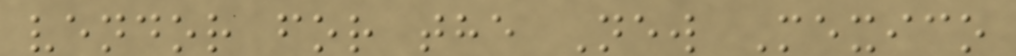vendor for the New Mexico
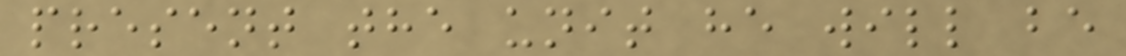present the unit he will be
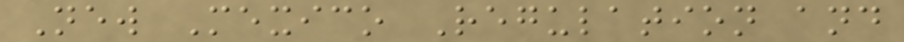New Mexico Regulation and
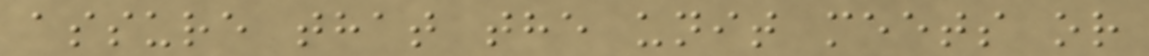assure that the unit meets or
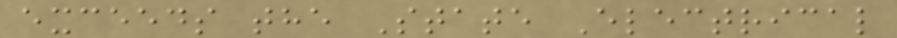exceeds the State Electrical
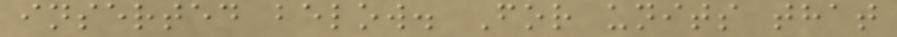inserted below. For units that
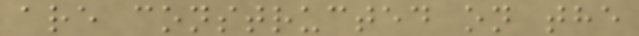are constructed on the
